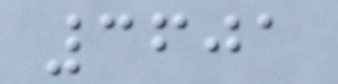3601
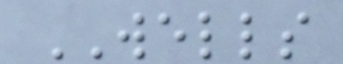WELLS
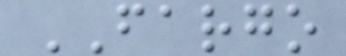FARGO
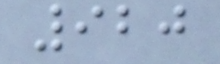920
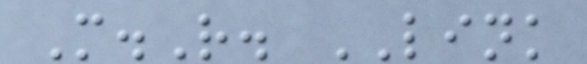M.R. LINK
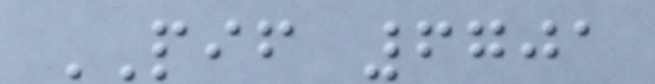PIF 6701
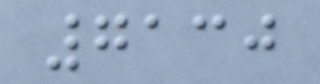7130
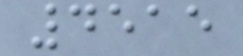4515
